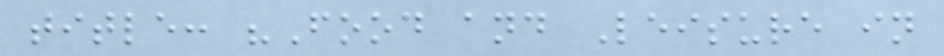title: "Food and Leisure in
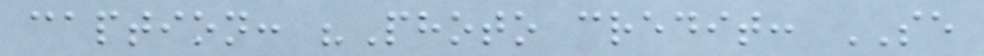caption: "Photo credit: SE
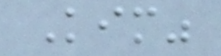Kim"
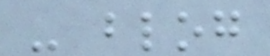- blog
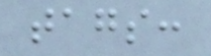tags:
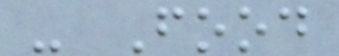- Food
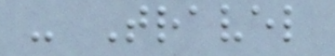- Travel
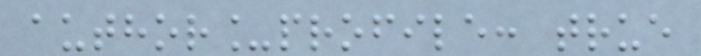author_profile: true
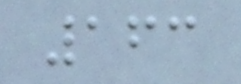163
